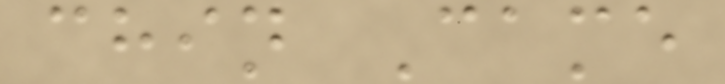chin Came
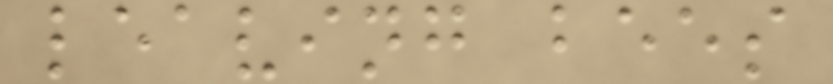leaving bees
